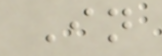In
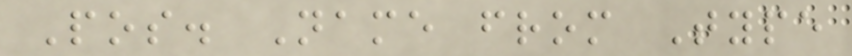Pos. Name from Type
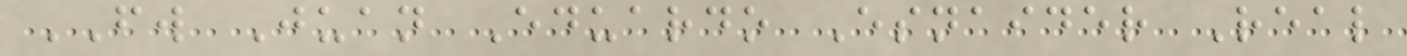FW Juan Eduardo Esnaider Real
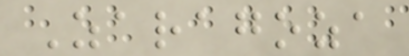Zaragoza
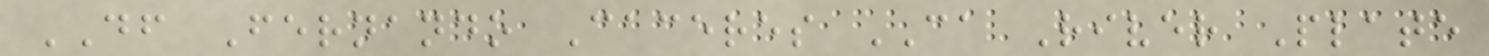DF Fernando Caceres CA River Plate
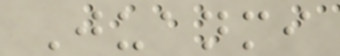Juanmi
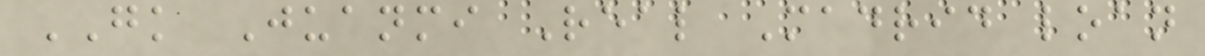GK Juanmi Real Madrid loan
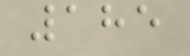185
